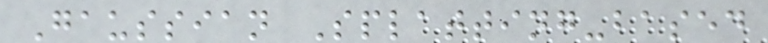Gaussian Splatting-based
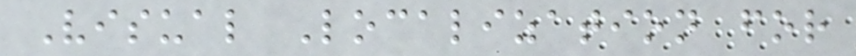Visual Localization for
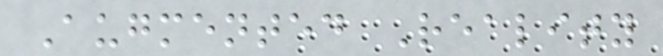Augmented Reality
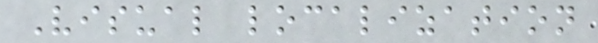Visual localization
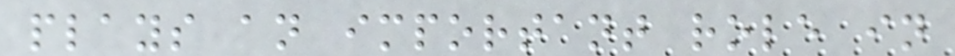plays an important role in
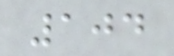104
